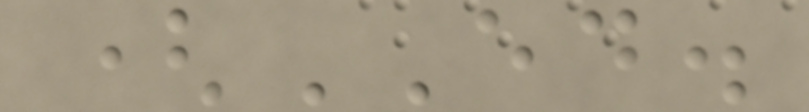(ED.
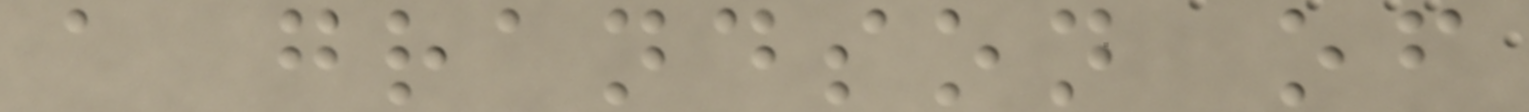a grandson of
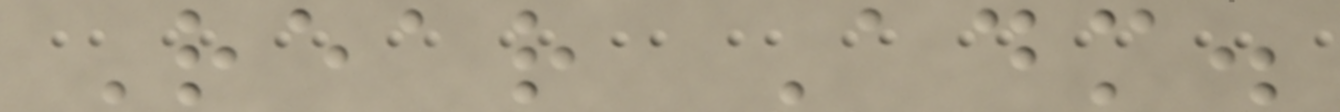Rear Adm.
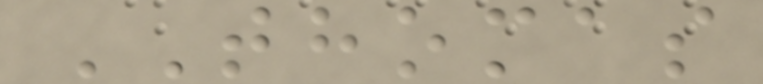THOMAS
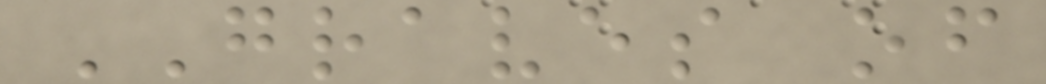GRAVES of
